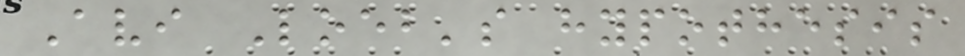Avi Loeb's hypothesis
